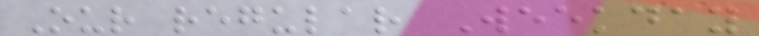Our regular Weekday
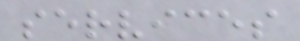services
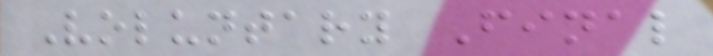Voluntary Final
